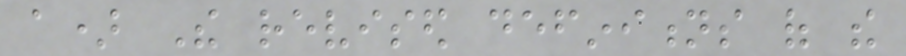a) The revised definitions of the
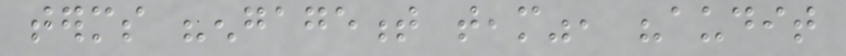terms "engagement team", "audit
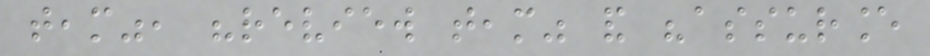team", "review team" and "assurance
